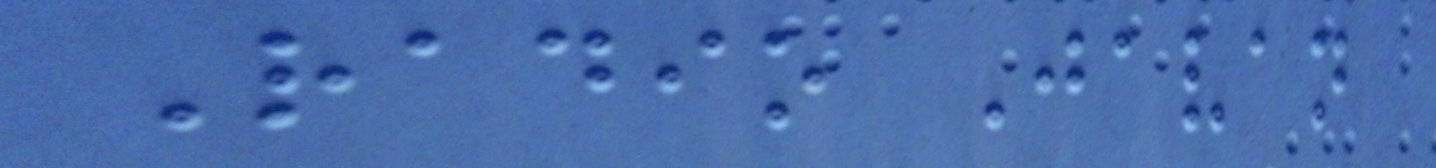Radio Javan
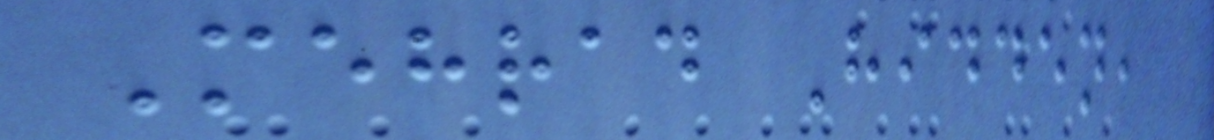Mehrad Hidden,
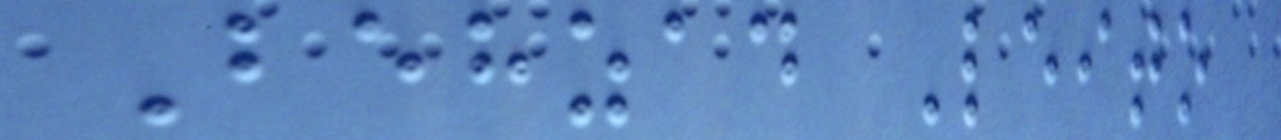Behzad Leito
